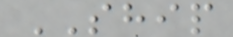SHIP
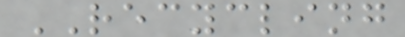RECYCLING
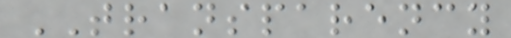TRANSPARENCY
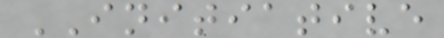INITIATIVE
